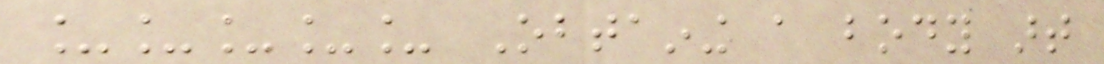_____ Obtaining a body art
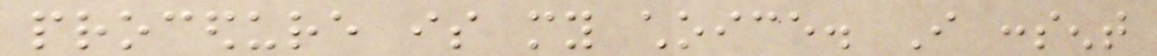procedure is my choice. I consent
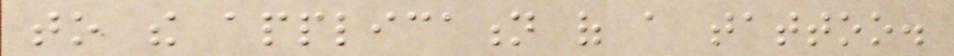to the application of a tattoo.
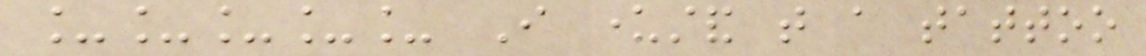_____ I understand that a tattoo
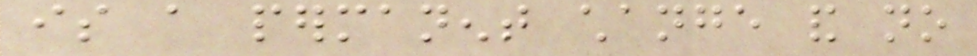is a permanent change and no
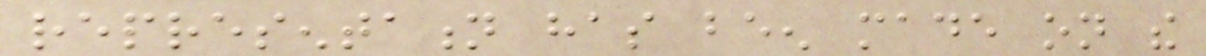representation has been made on the
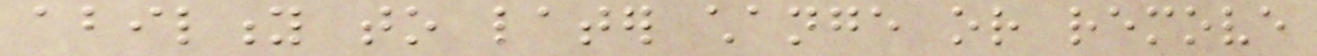ability to later change or remove
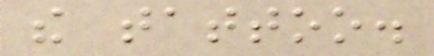the tattoo.
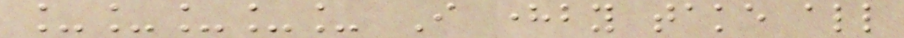_____ I hereby take all
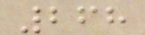268
